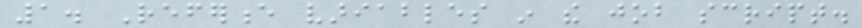1. Reference variables in the job script.
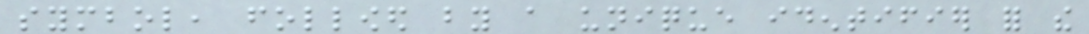symbol, followed by a unique identifier for the
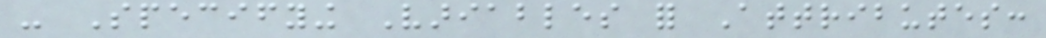- Specifying Variables for Attributes:
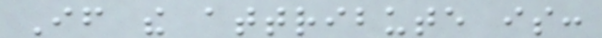If the attribute is:
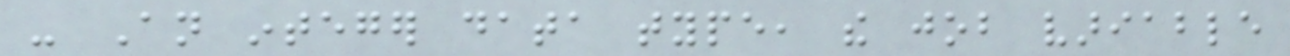- An integer data type, the job variable
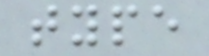type
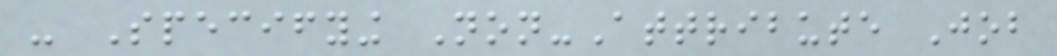- Specifying Non-Attribute Job
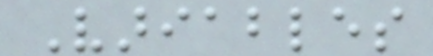Variables
